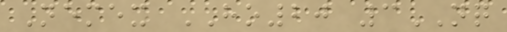Nemex HO20 3NQ
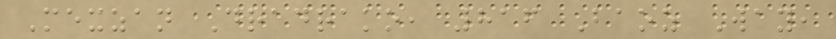Mexzan Dradrako, 816 Baoz Way,
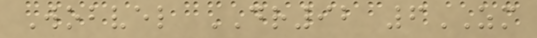Wobvel DR92 6ZM
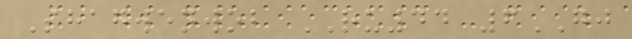Shagwenwob RU44 6GJ
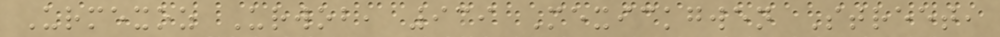Urmexoz Urwob, 939 Mexickgwen Street,
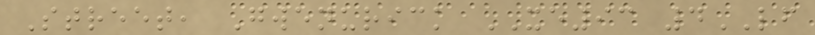Street, Gwenurick XE93 4LF
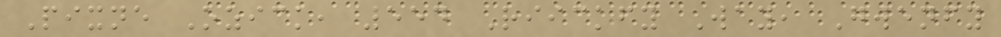Pixne Ozick, 554 Riickfy Way, Gwenfy
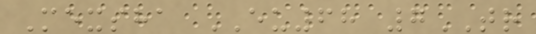Mexsha EU68 7TR
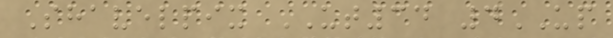Shavelpix UT34 4UP
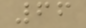66
